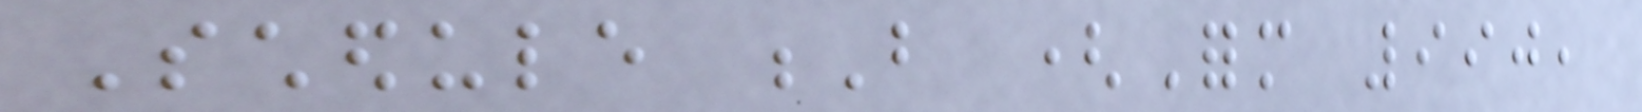Schedule B (Form 990,
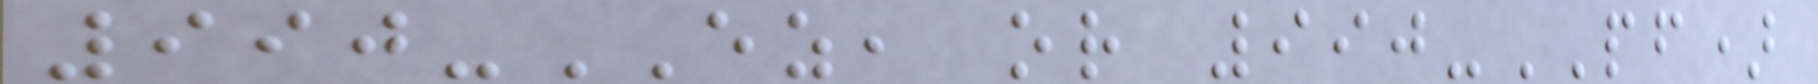990-EZ, or 990-PF)
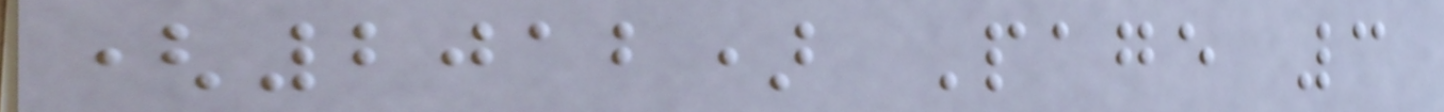(2012) Page 3
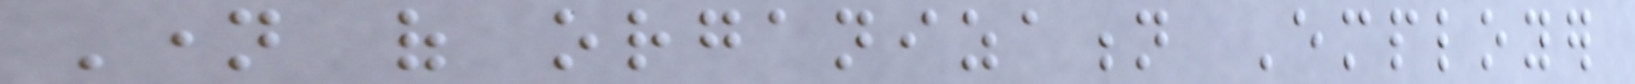Name of organization Employer
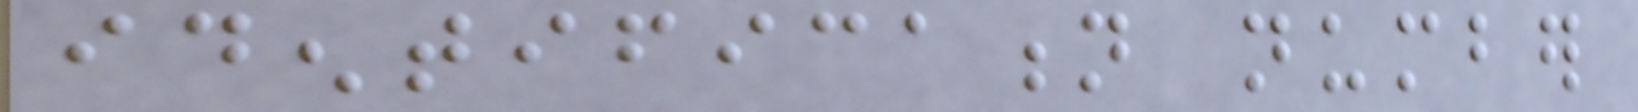identification number
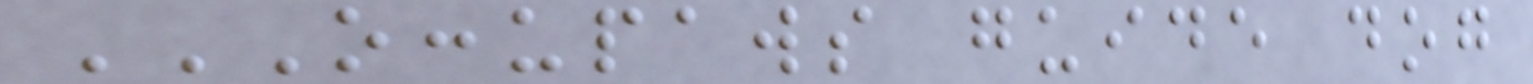OCCUPAWS GUIDE DOG
